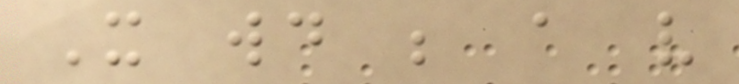It would be a very
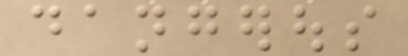dangerous
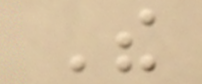The
